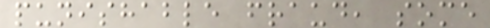punishable fraud, some
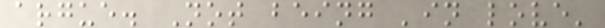argue. Not being 'in love'
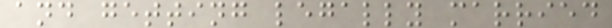and getting legally married
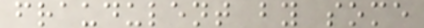fraudulent by some
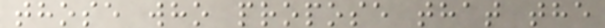those who propose that the
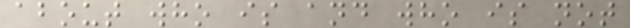about who is and who is not
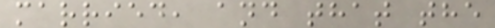married, and that the
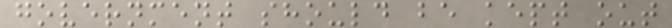government should be kept out
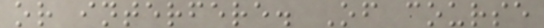or interfere. Of course
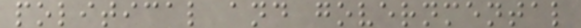political and governmental
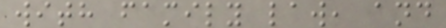with family law, and
